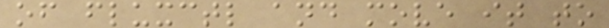of fluxctl and move it to
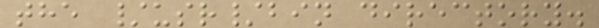the /usr/bin directory.
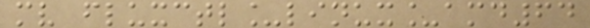mv fluxctl_linux_amd64
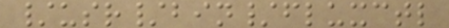/usr/bin/fluxctl
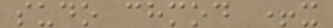sudo chmod +x
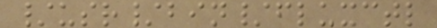/usr/bin/fluxctl
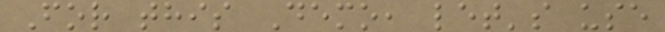For this Demo, let's use
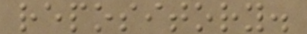repository.
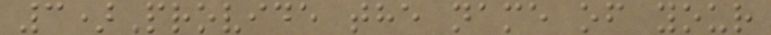3)Provide the name of your
